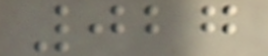027
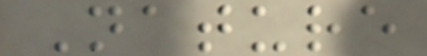Nature
